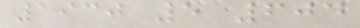1930 5 604
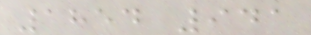1854 941
